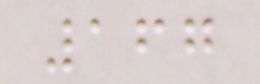167
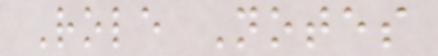Role Notes
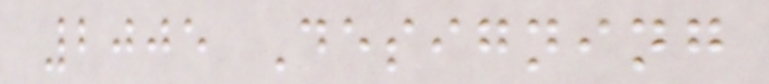2005 Designing
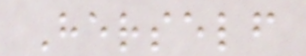Herself
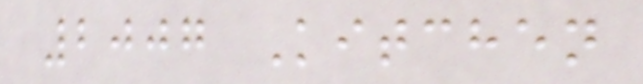2007 Kitchen
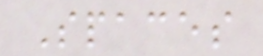Spaces
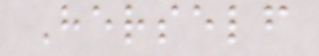Herself
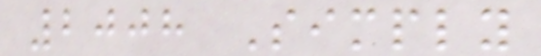2008 Simply
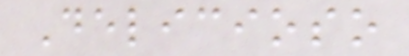Delicioso
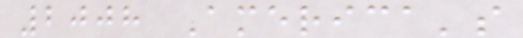2008 America's
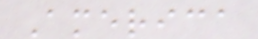America
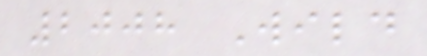2008 Wild
